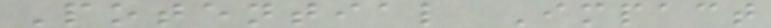Potential Impact
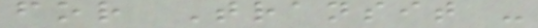for Transit -
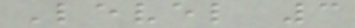Level 3
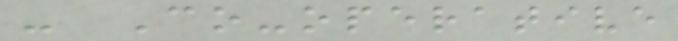- Co-operative
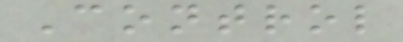Control
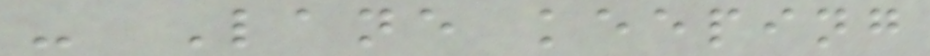- Lane keeping
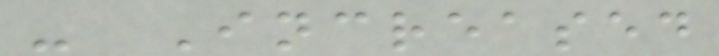- Increased
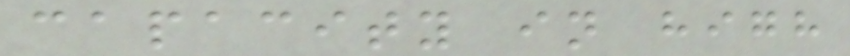capacity in high
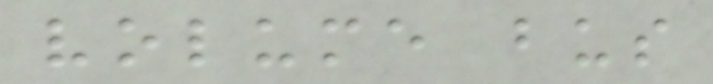volume bus
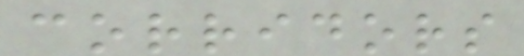corridors
